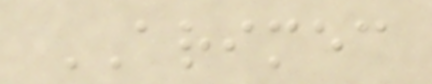ARIMEC
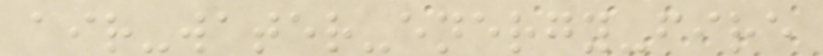air-water-energy-fire
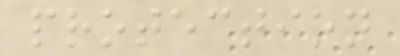protection
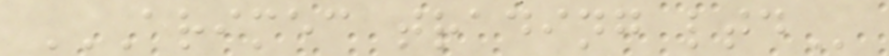ARIMEC TRADING LTD
